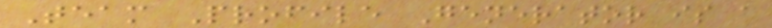Team Profile Generator is a
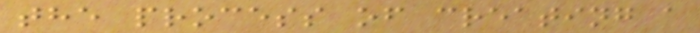the process of creating a
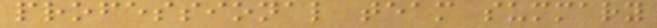professional team summary
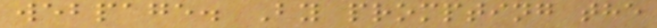webpage. By prompting the
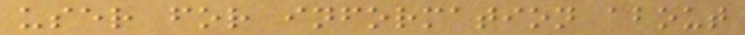user for information about
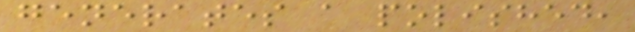generates a polished,
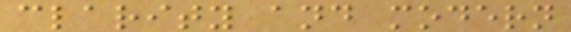clarity and modern
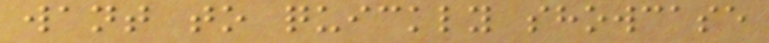want to quickly showcase
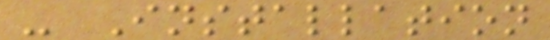- Installation
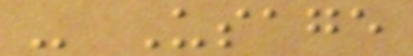- Usage
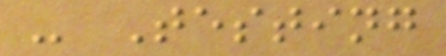- Testing
